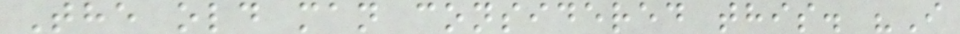The old man considered this. "I
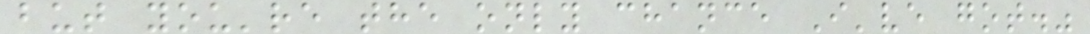but you're the only chance I've got."
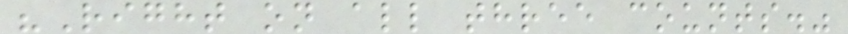"Right on all three counts."
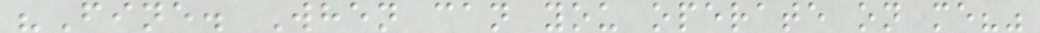"Fine. When can you operate on me?"
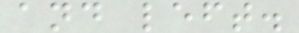and left.
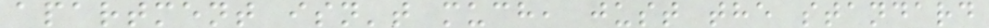apartment isn't much, just the standard
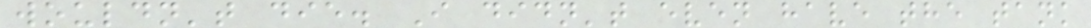wouldn't die. I didn't even have the tank
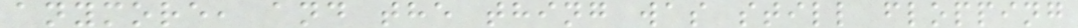anymore, and the thing was still flopping
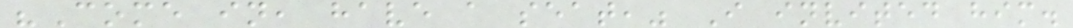"Come in, have a seat," I invited him.
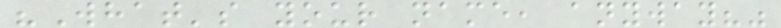"What's your name, anyway?"
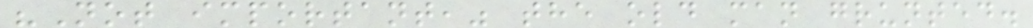"Not important," the old man grunted.
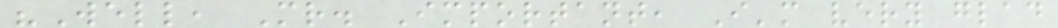"Well, Mr. Important, I'm very glad
